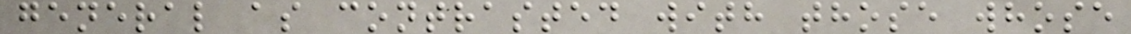general as contrasted with those whose
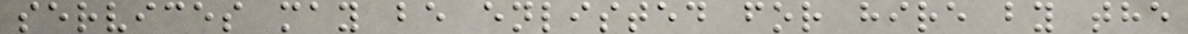services may be enlisted for hire by the
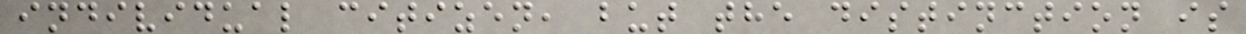individual citizen, but the distinction is
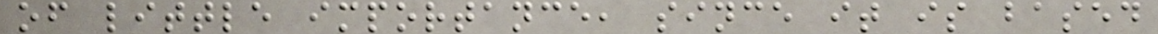of little importance, since it is based
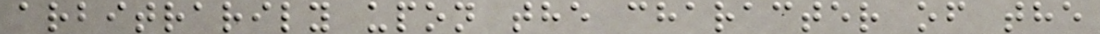arbitrarily upon the character of the
